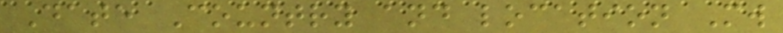Date Country and location Mw
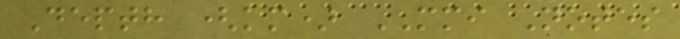Depth (km) MMI Notes
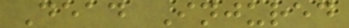Dead Injured
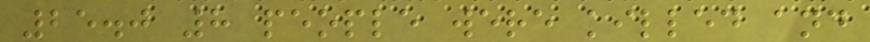25.0 8 people were killed and
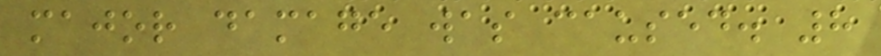major damage was caused. 8
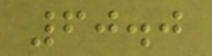60.0
